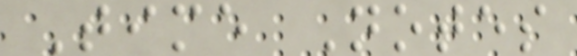Time Notes
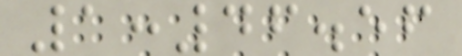1:46.56
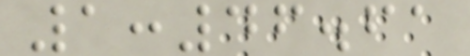1:46.61
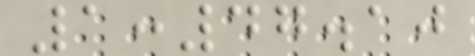1:47.10
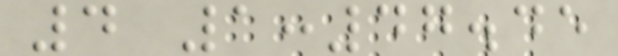4 1:47.45
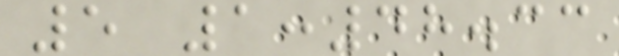5 1:48.33
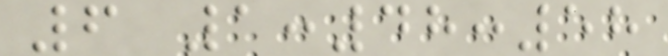6 1:48:58
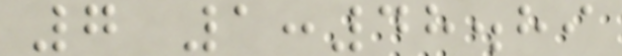7 1:48.89
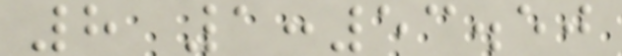8 1:53.50
